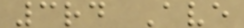3rd Ave
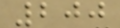200
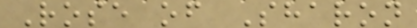Rose of Sharon
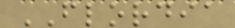FLORDIA
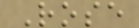Rose
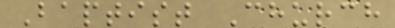Baptist Church
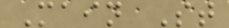Main St
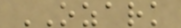OZARK
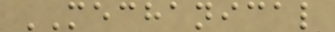MECHANICAL
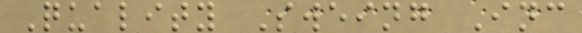Quality Sweing Inc
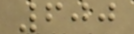600
